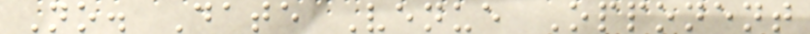No. Date Venue Opponent
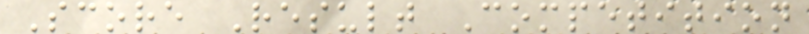Score Result Competition
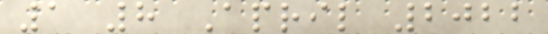1 8 April 2022
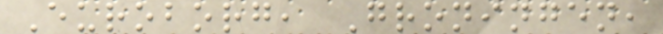Euroborg, Groningen,
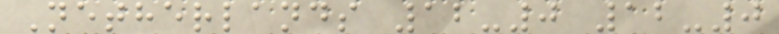Netherlands 12-0 12-0
